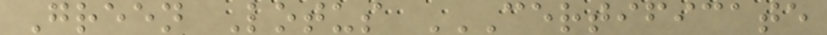Green Lotus CERTIFICATE
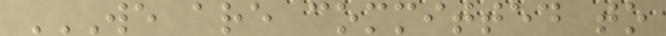WE ARE COMMITTED TO
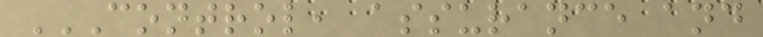CONTROL, ASSURANCE AND
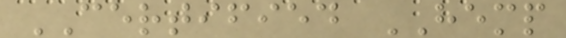CERTIFIED HEMP
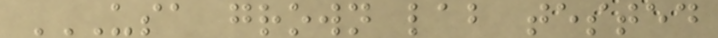USA GROWN LAB TESTED
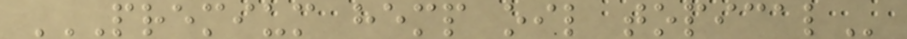PREMIUM HEMP OIL TOPICAL
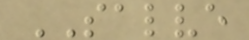SALVE
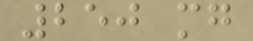250 mg
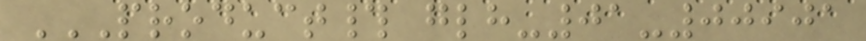PRODUCT# GLH-01-00901
